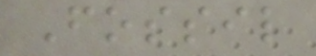Fossil
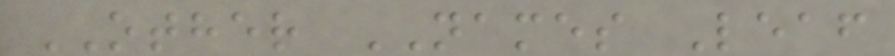OTHER NAMES Leaf
